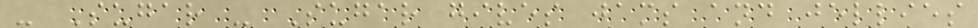- Sugar - Sugar gives jams and jellies
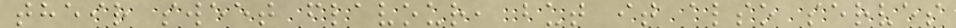their sweet flavour, but it also serves
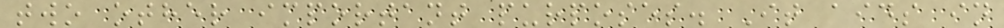two other important purposes. It aids in
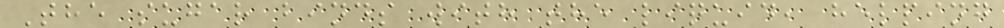The sugar binds with the liquid, helping
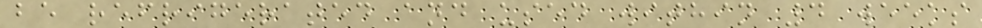be refrigerated and used within 4 weeks
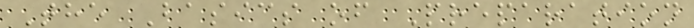The Basics of Preparation
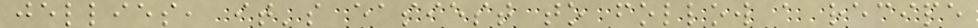jellies, it's easiest to follow a recipe
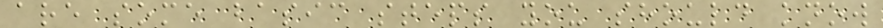are some basic steps you should know
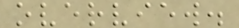overview.
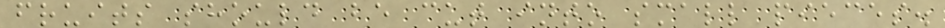fruits should be cut into small pieces.
